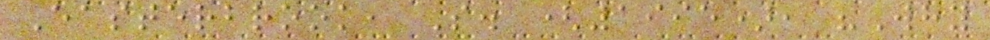Easterbrook, S. (1995), "Why
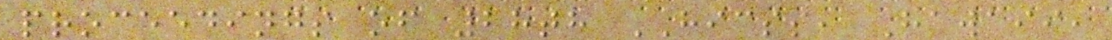proceedings of 28th HICSS, Hawaii,
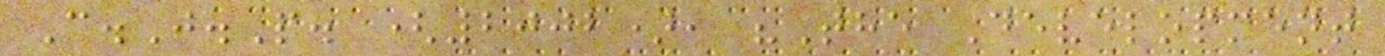C.J.P. (2002), "The Development
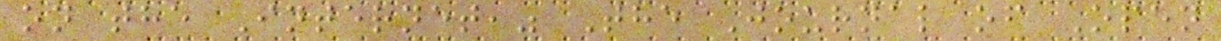on the Internet," The Journal of Open
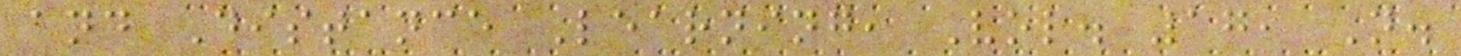and Distance Learning, Vol. 17, N.
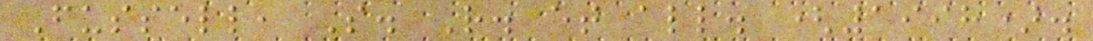Fussell, S. R. et all. (1998).
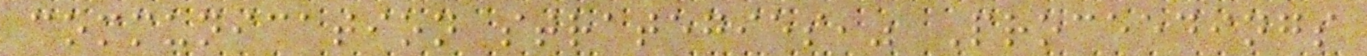communication strategies," Proceedings
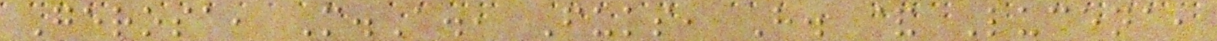Gerosa, M.A., Fuks, H. & Lucena,
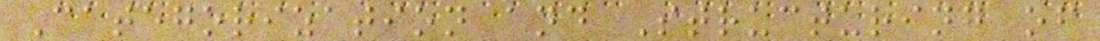Categorization and Structuring of
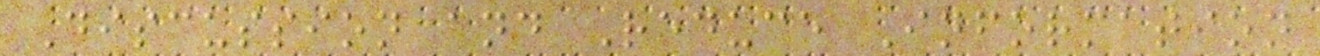Discussion and Reduce Information
